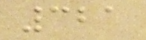321
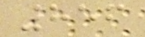856
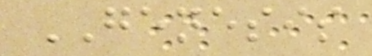GENESIS
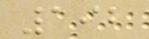192
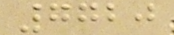7720
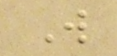W
